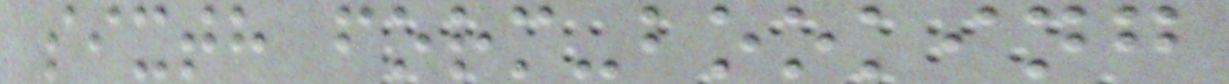sixth form-booking
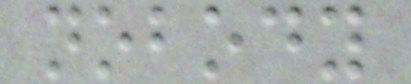nobody
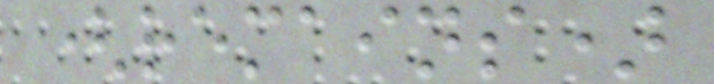(remains)
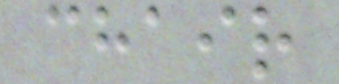chair
